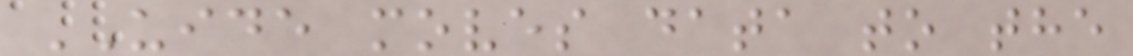UIDE moves data to the
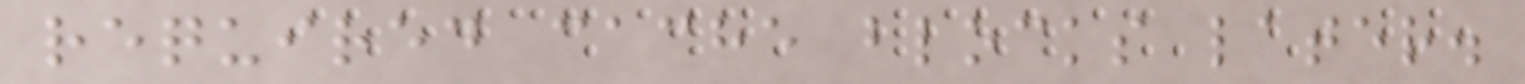required cache blocks later.
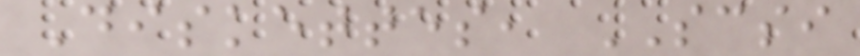Diskettes, SCSI
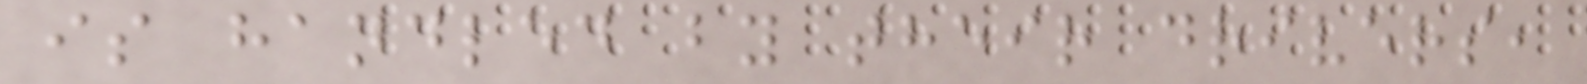is handled by their drivers,
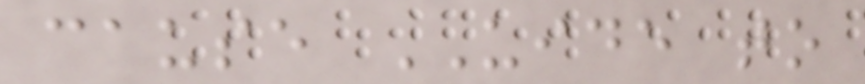cause UIDE to
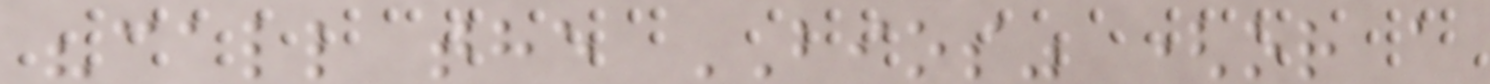"call the BIOS" (or a
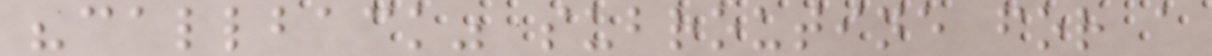"callback" subroutine for a
